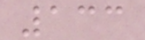133
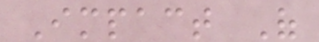Impact Of
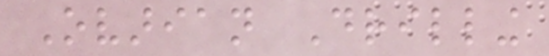Ovarian Drilling
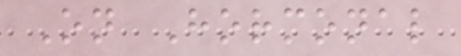On Hormonal
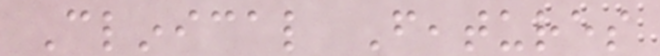Clinical Features
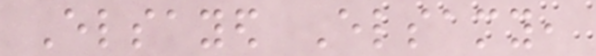Elsayed Elsamy,
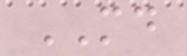MD
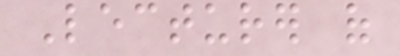Lecturer of
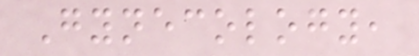Gynecology,
